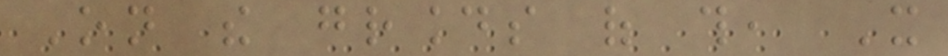On the grounds of this, It
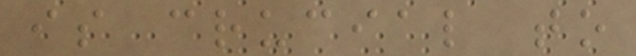is crucial to
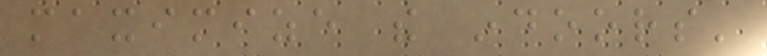maximize the indoors'
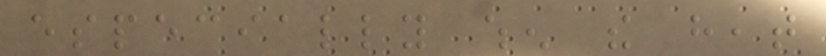especially when the heat
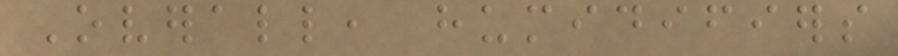Overall, humidifiers
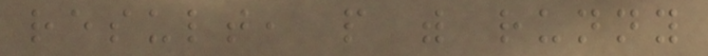result, people with runny
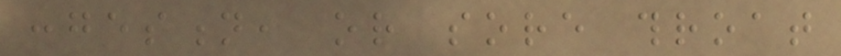congestion, or sore throat
